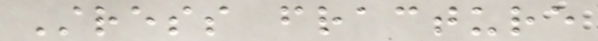Stress fracture
